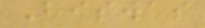Biswas
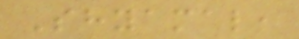Shyamal,
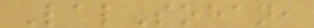LalSohan,
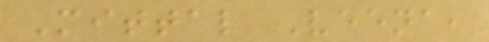Mittal Veena,
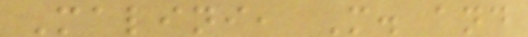Malini, M. and
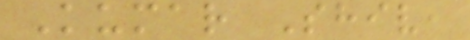Kumar Shiv,
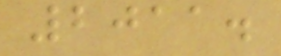2011.
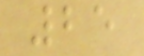25
